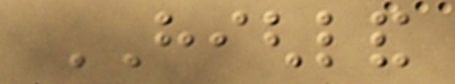HIGHLAND
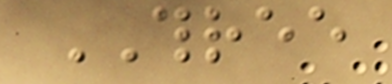THREE
